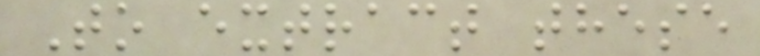To extract these
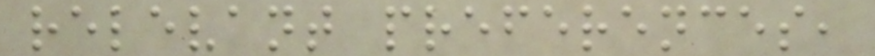relevant preferences,
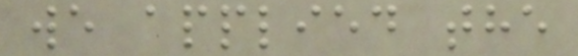we applied the
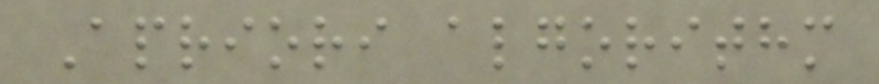Apriori algorithm
